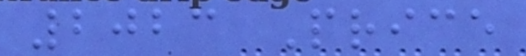2023 Price
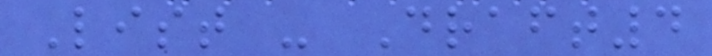List - Draft4
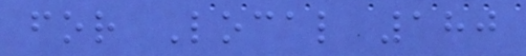for Local 180
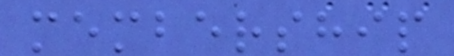membership
